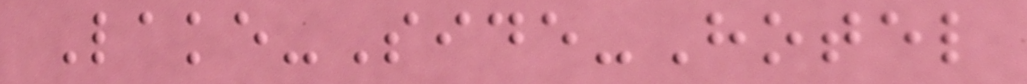Lake-Side-Hotel
